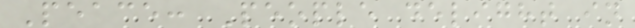Peace: People delight in
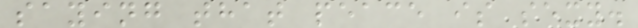saying that peace is sexy.
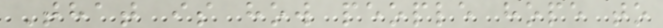That is how people hope to
